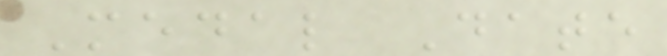Medal Date
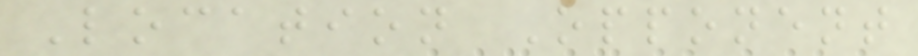Location Opponent
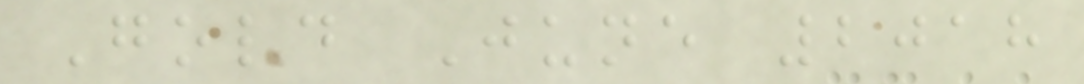Gold June 2018
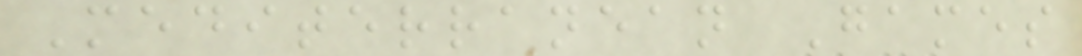Mediterranean Games
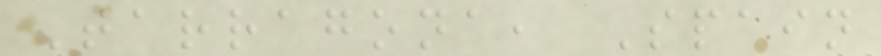Tarragona, Spain
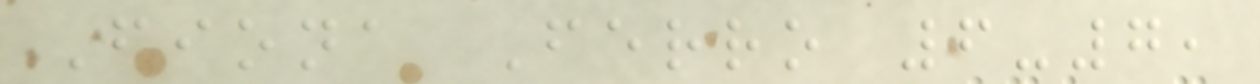Fiona Ferro 6-7,
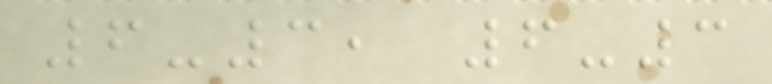6-3, 6-3
